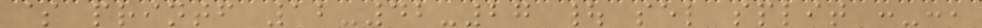$ printf 12-42-27 | sel split :-:,
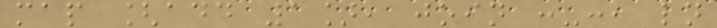map [add 1], join :-:, ln
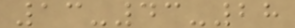13-43-28
